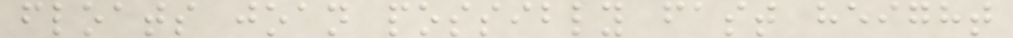floats joan possibly fast height
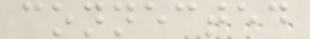connected
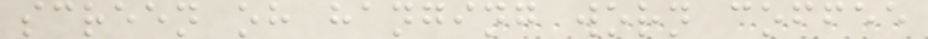screen oh hanging worn coffee
